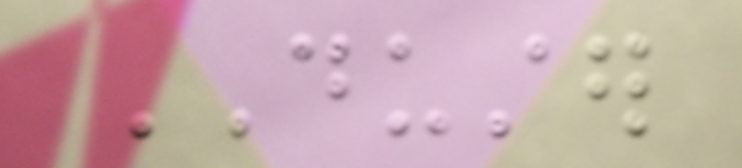DUSTER
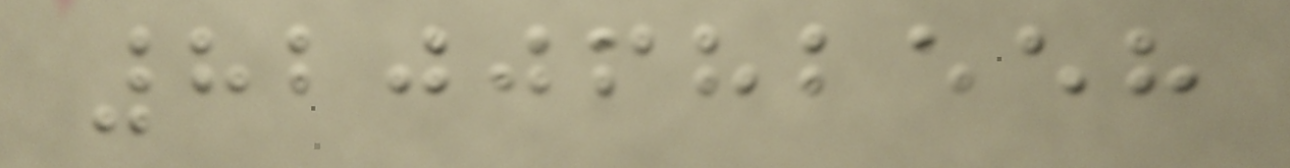8200682558
